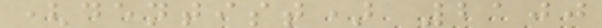(dentist) 2100
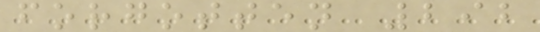forgotten 292
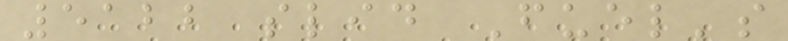5122 slid Fuel's
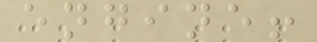engine!
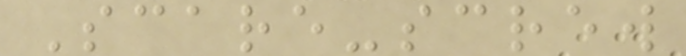Scare-screw
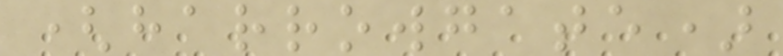(harrowgate)
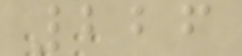226
